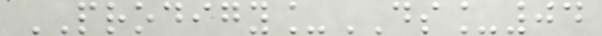PRODIGY_DS_04
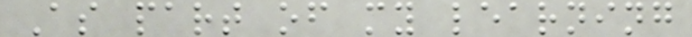As part of my learning
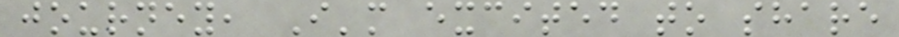journey, I'm excited to share
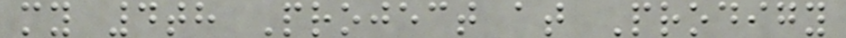my 4th Project at Prodigy
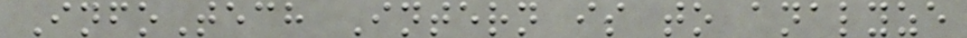InfoTech Intern is to analyze
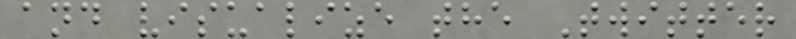and visualize the Twitter
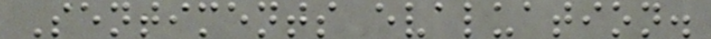Sentiments evaluation.
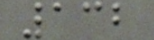132
